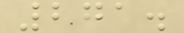271.
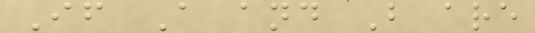If A and B are
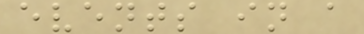events in a
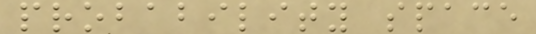probability space
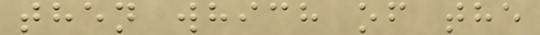then which of the
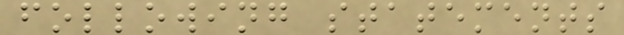following statements
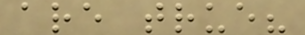are true?
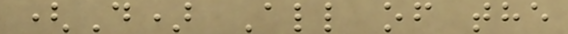(D) All of the
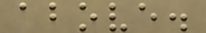above.
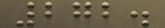272.
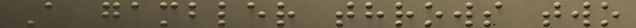A gambler throws two
